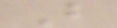But
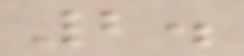2.
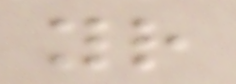your
